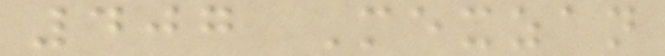407 Mexzan
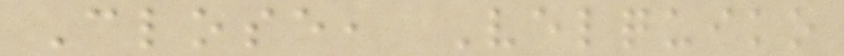Close, Velquiko
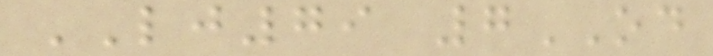LJ79 7OD
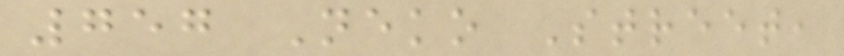757 Neko Street,
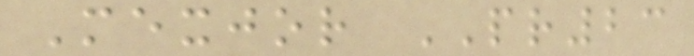Mexjor PR23
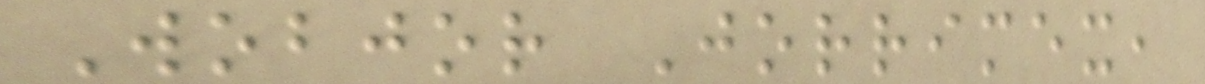Wobjor Jorrimex,
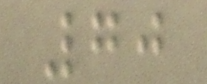70
